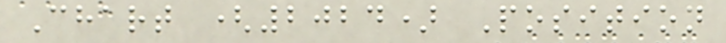Chart (2024) Position
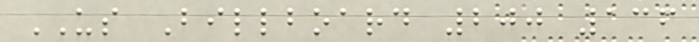US Billboard 200 136
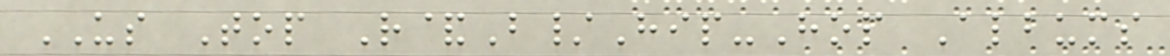US Top R&B/Hip-Hop Albums
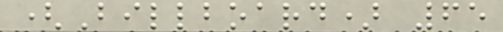(Billboard) 65
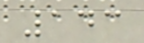143
